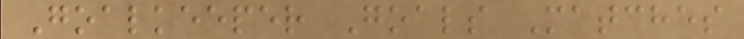Goalkeeper Goals Matches
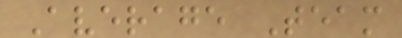Average Team
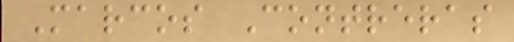Marcos Contreras
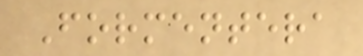Formentera
